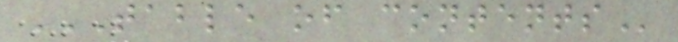TABLE OF CONTENTS
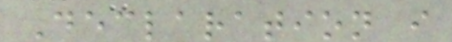Declaration i
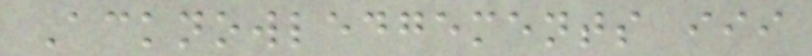Acknowledgements iii
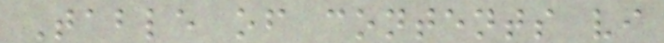Table of contents vi
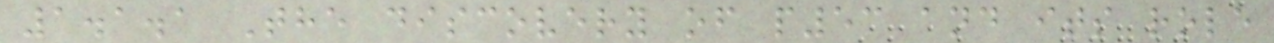1.1.1 The discovery of p53 and its role
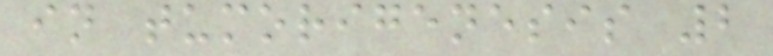in tumorigenesis 2
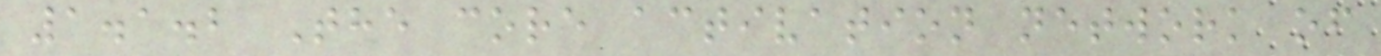1.1.2 The core activation network of
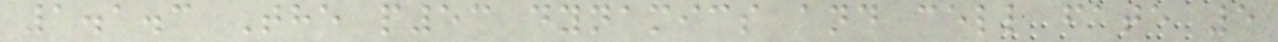1.1.3 The p53 dynamics and cell fate 5
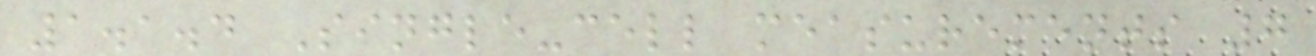1.1.4 Single-cell measurements 7
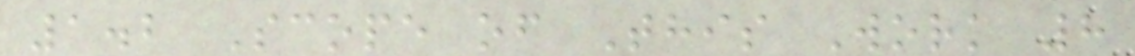1.2 Scope of This Work 8
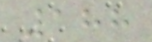188
